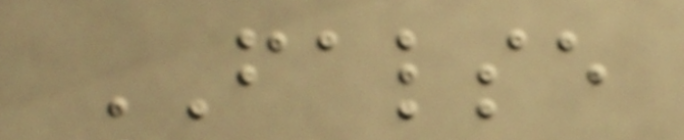FALSE
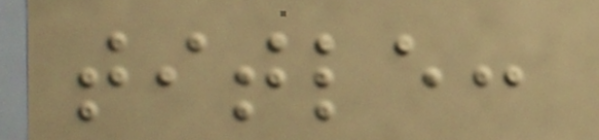title:
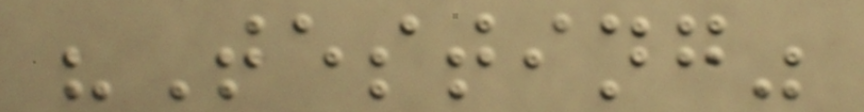"Testing"
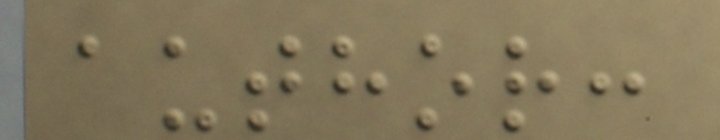author:
